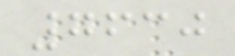7630
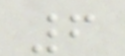6
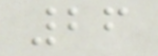26
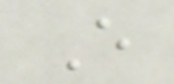E
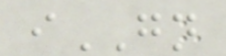iGN
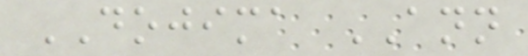DOJIMA ANN
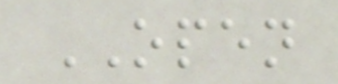OPEN
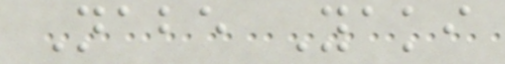Nabe Yaki
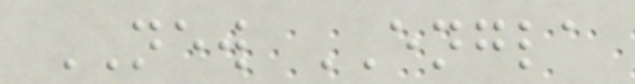NEW ENGLA
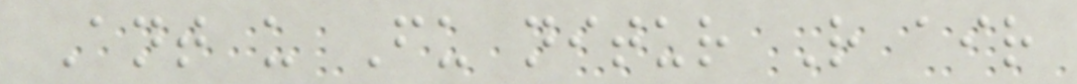Ant u Fu nitur R air
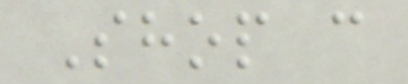Shop c
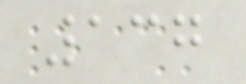137
